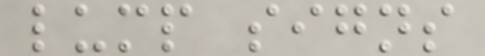lump signs
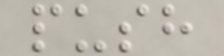push
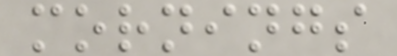mornings
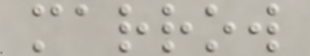marrow
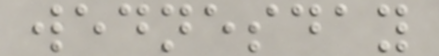wednesday
